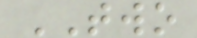TWO
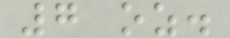7 oz.
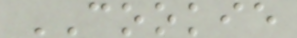COOKIE
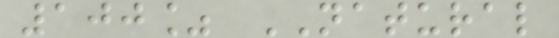100% NATURAL
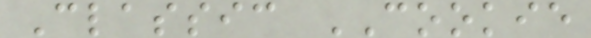Classic COOKIE
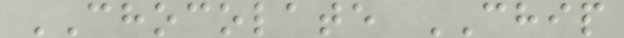CHOCOLATE CHIP
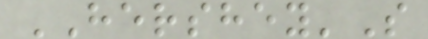HERSHEY'S
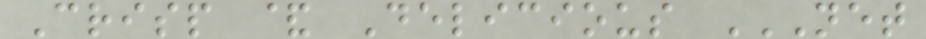Crisp & Delicious NET
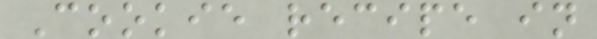Cookie recipe in
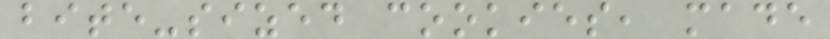bite-sized cookies, made
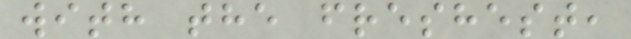with the freshest,
